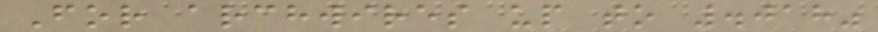For archwires up to .018"
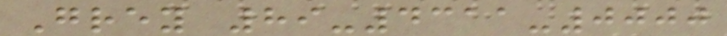Grey 89-4311-0000
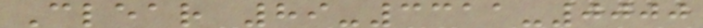Clear 89-3311-0000
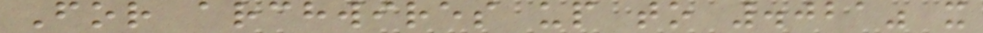For archwires up to .021" x
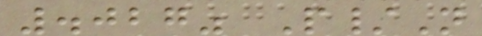.027" P/N
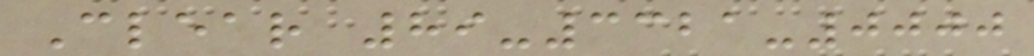Clear 89-3321-0000
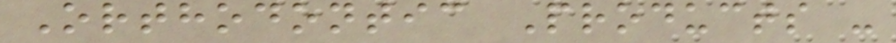Orthodontic Products -
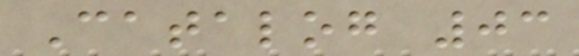Catalog 03
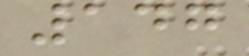147
